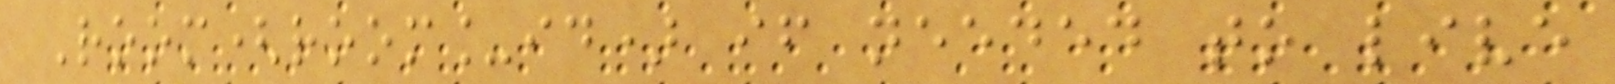Room(room_id) if needed to live
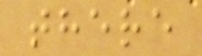there
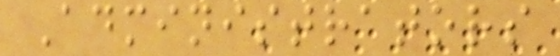Administrators
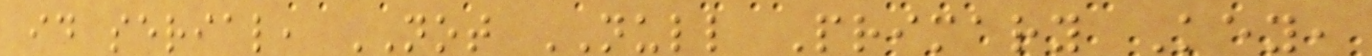id serial, NOT NULL Primary Key,
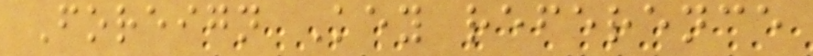Foreign Key reference
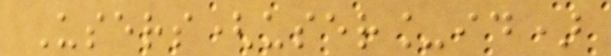Users(user_id)
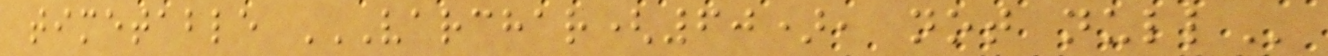timetable VARCHAR(60), NOT NULL
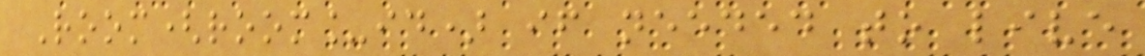Room(room_id) if needed to live
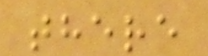there
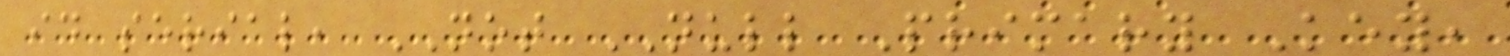id serial, NOT NULL Primary Key,
